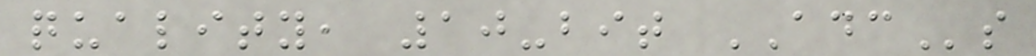quality, 10-bit ADCs
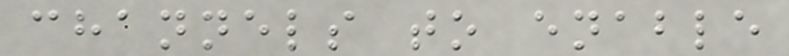channels to enable
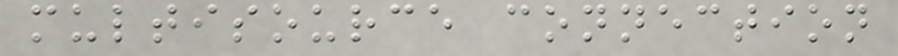multisource connection
